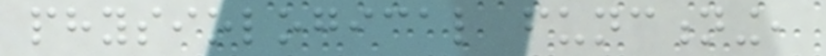physiological functioning,
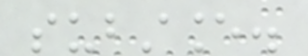substance.
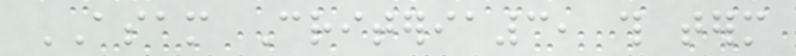ASAM Criteria3, this term
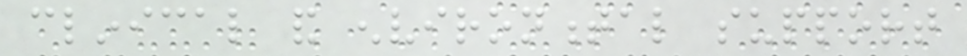clinical and environmental support
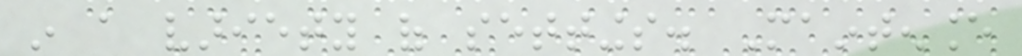in a variety of settings. Maintenance
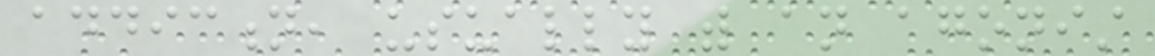addiction, usually with an agonist
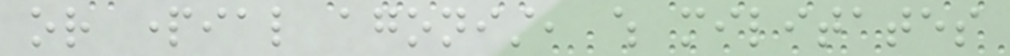or partial agonist, which militates
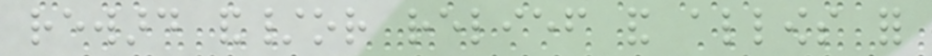reward and/or relief and allows for
